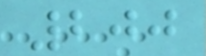200
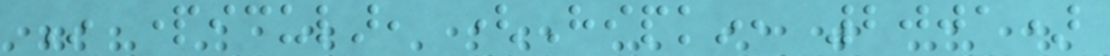In particular, (Hipkin, 2001)
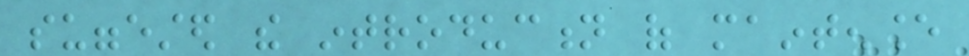suggested the introduction of maintenance
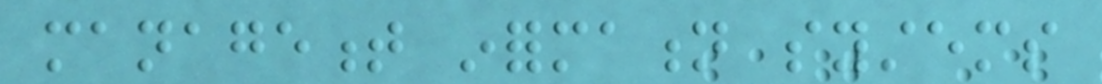management information systems
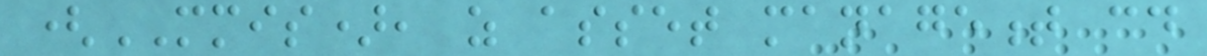(MMIS), as asset management could
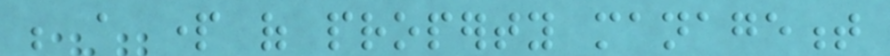be a part of property management
